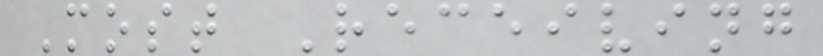Most Receiving
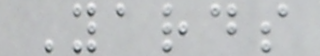Yards
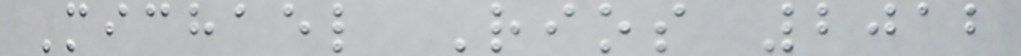Michael Rios 2012
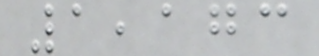1,173
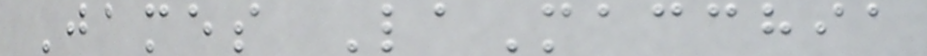James LaMacchia
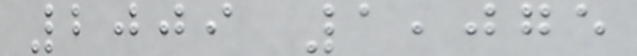2009 1,075
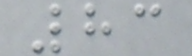83
